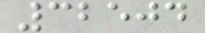32504
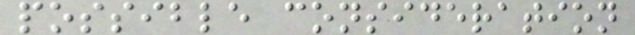possible consideration
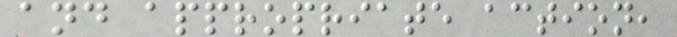and appropriate action,
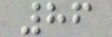86
